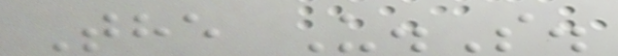The U.S.
